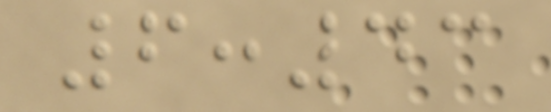6:43
